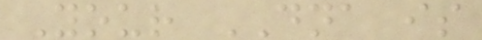Your DNA is
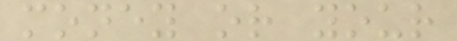money or your
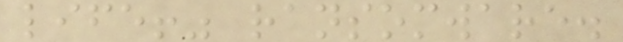life!" ransomware.
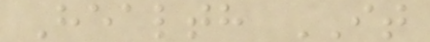Health IT
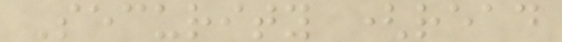Security (read
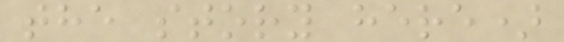the story here)
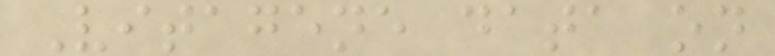Vitagene data on
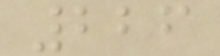226
